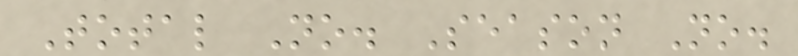Total No. Season No.
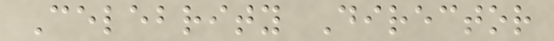Celebrity Director
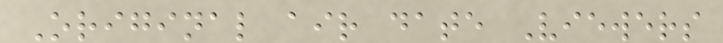Original air date Viewers
